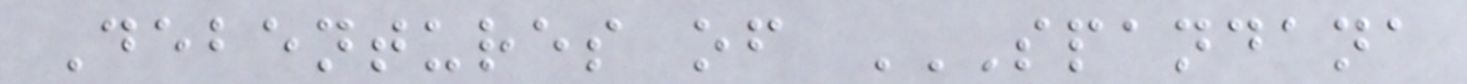Debentures of SPANDANA
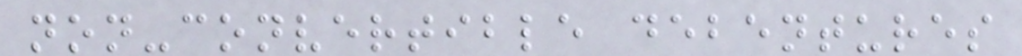non-convertible debentures
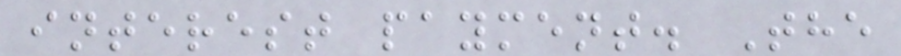interest payment. The
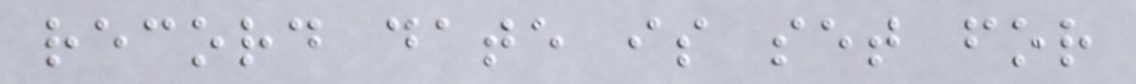record date is set for
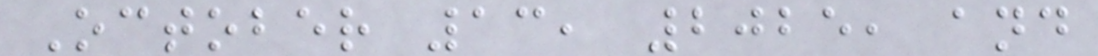October 13, 2025, and
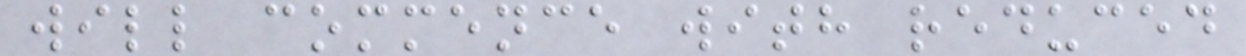will commence with reduced
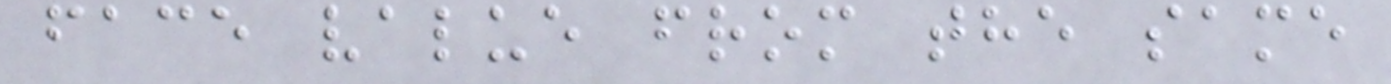face value from the same
